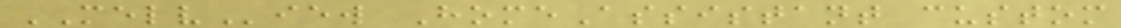MELView HomeAssistant custom
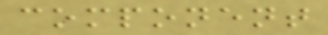component
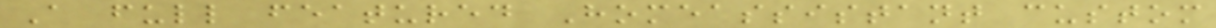A full featured Homeassistant custom
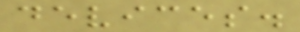devices.
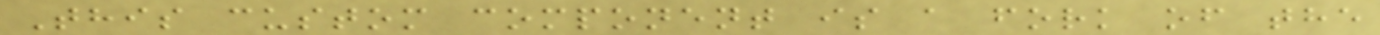This custom component is a fork of the
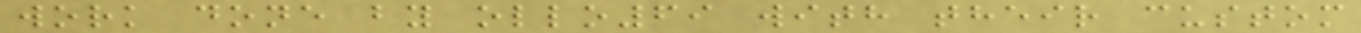work done by ollo69 with their custom
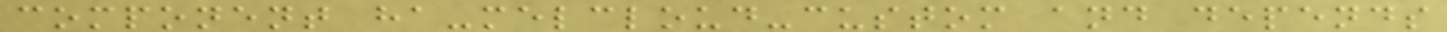component ha-melcloud-custom and depends
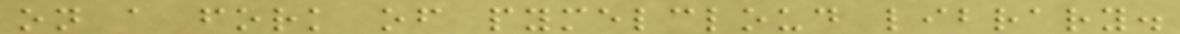on a fork of pymelcloud library.
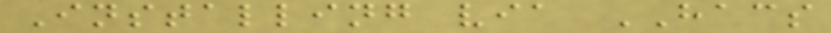Installing via HACS
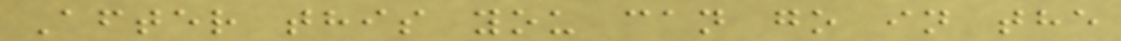After this you can go in the
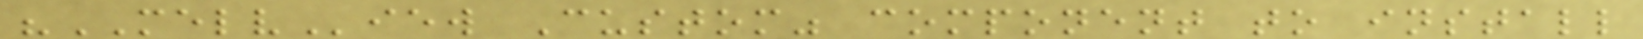"MELView Custom" component to install
